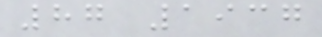87 1937
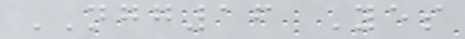NGG16 Yes
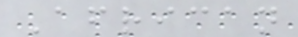African
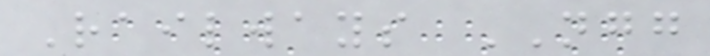Railways NGG
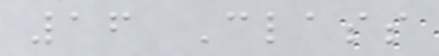16 Class
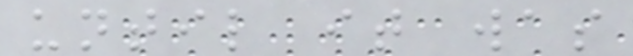until it was
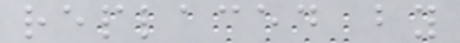replaced by
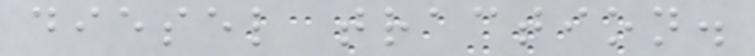diesel traction.
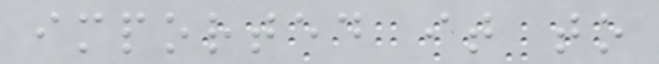imported it to
